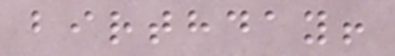birthday!
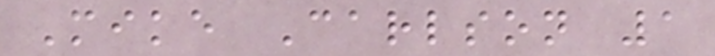Mike Carlson 1
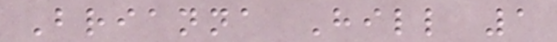Brianna Hill 1
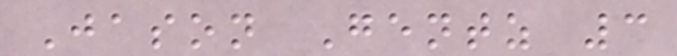Jason Gentz 3
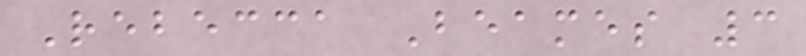Rebecca Beames 3
